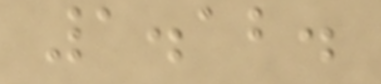1.12.
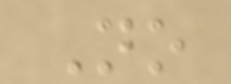No
